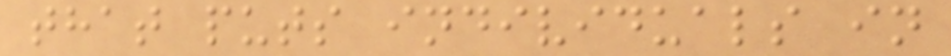that puts individuals in
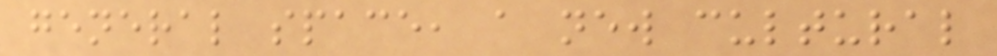general space, a new cultural
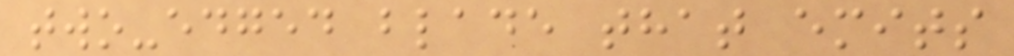two-edged blade that emits
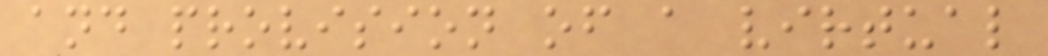and provision of a virtual
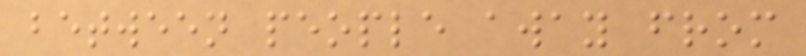between people away from
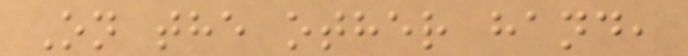On the other hand,
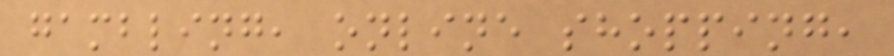gambling, online shopping,
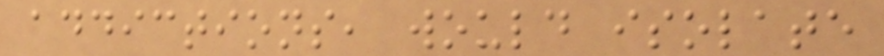addictions, would isolate
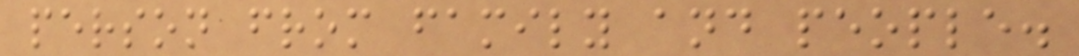person from family and people.
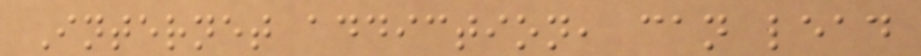Internet addiction, can lead
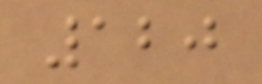120
